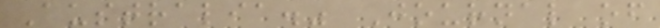Australia." Journal of
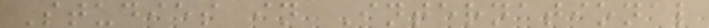Studies in International
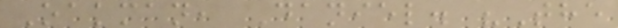Oakman, Daniel. "The
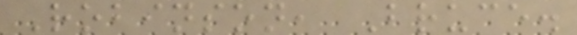Robinson, Bruce.
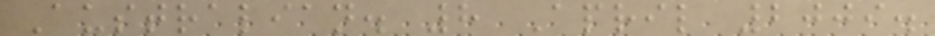Australian. 8 April 2009.
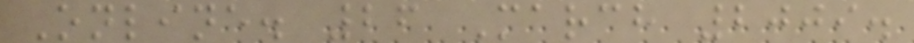Online. 26 March 2009.
